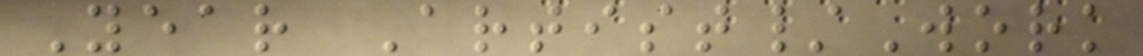Year Artist/Work
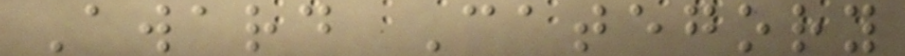Award Category
